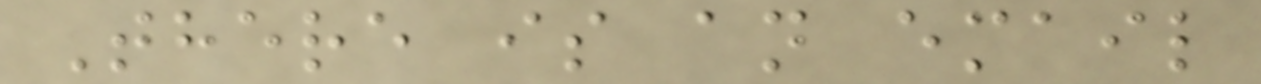There is an email
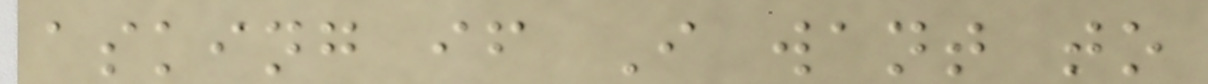asking if I want to
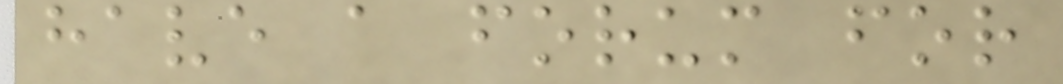have a forum for
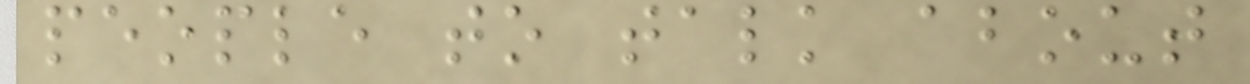people to talk about
